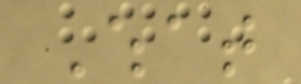What
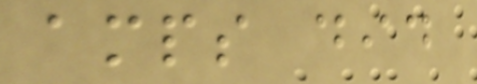amps did
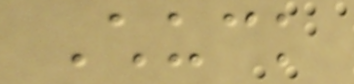Chuck
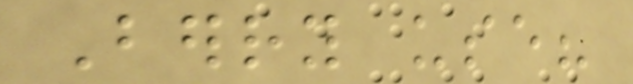Berry use?
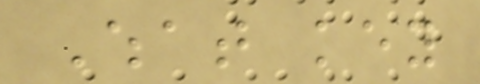What key
